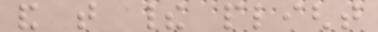and that their plight
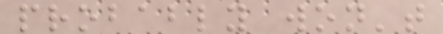probably won't
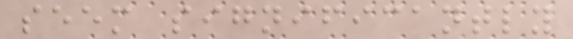seem significantly
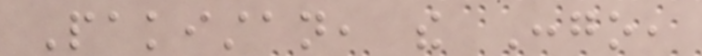Pakistan, the Congo,
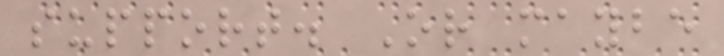support. Or maybe
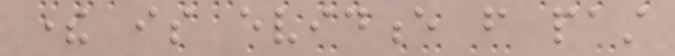there is evidence from past
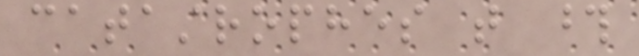catastrophes that those
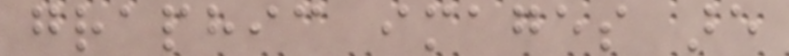graphic images are
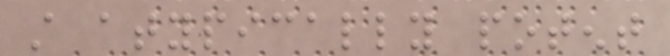still atypically potent
